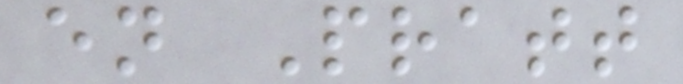en Pratt
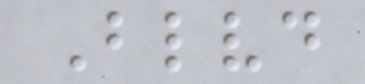Blvd
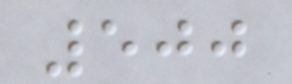500
